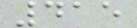415
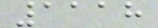1118
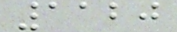1120
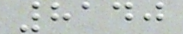8140
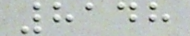8148
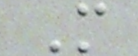M
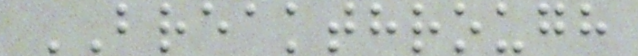BREAKTHROUGH
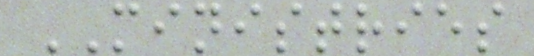MINISTRIES
